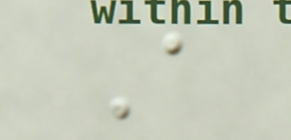A
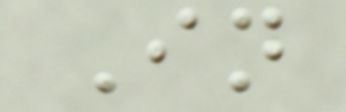In
